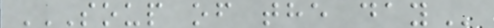SOUP OF THE DAY
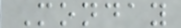Monday
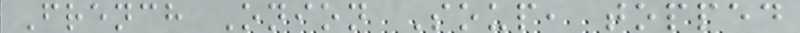French Onion Soup, topped
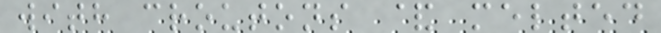with croutons & melted
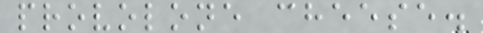provolone cheese.
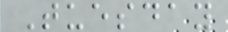Tuesday
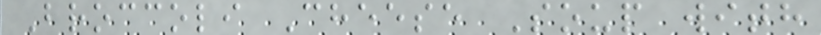Broccoli Cheese Soup with
